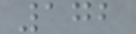172
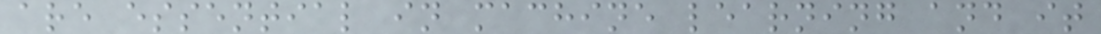are essential in machine learning and it
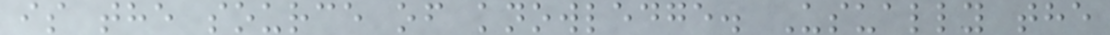is the source of knowledge. Usually the
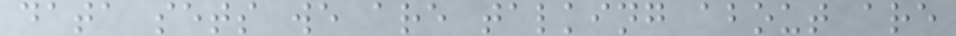data sets we are talking about are
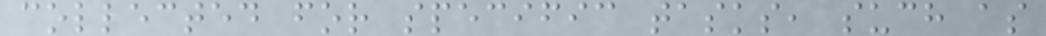collected for specific tasks, such as
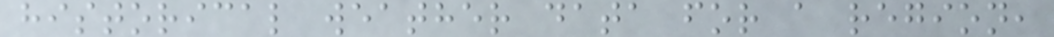historical weather data for a region,
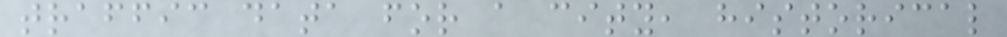traffic data for a city, historical
